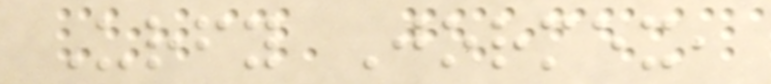Urfy Jormex,
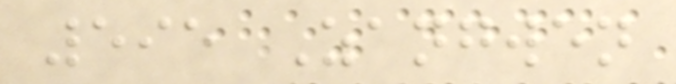595 Zangwen
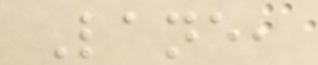Lane,
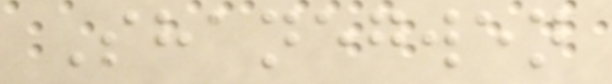Shanegwen
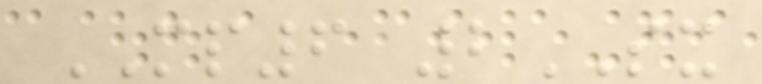MP6 2SX
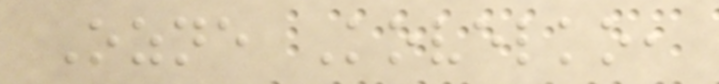Ozne Kovelko,
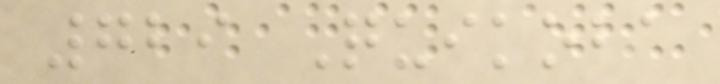729 Quikoba
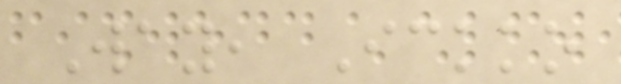Way, Ickko
